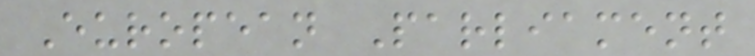European Parliament
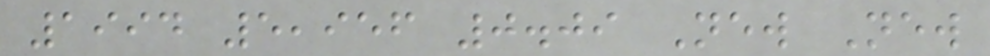1994 5,956 0.09 New New
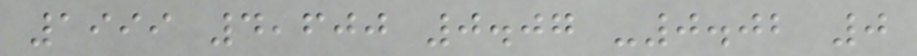1999 4,600 0.07 -0.02 0
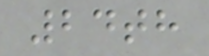24th
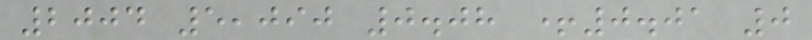2004 5,090 0.08 +0.01 0
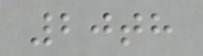20th
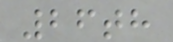26th
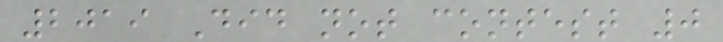2019 Did not contest 0
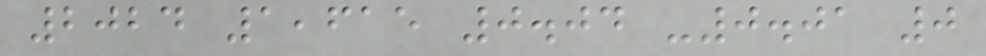2024 1,615 0.04 -0.01 0
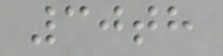30th
